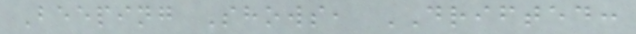Beeping Shows, DRIFTED:
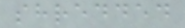shredded
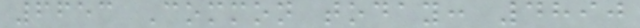6653 Common today: 4890
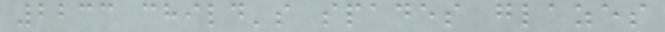2233 child's spades glazes
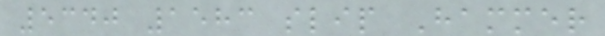5340 1583 slip Hammer
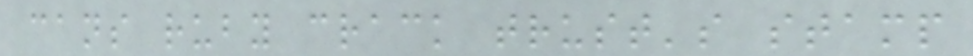cans ruby crack trust's stamp
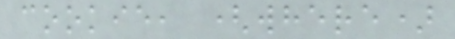cookie, (where)
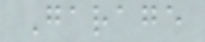Garage
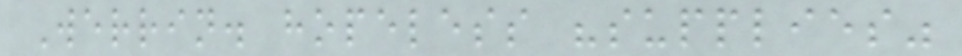Werrin. hopeless "supplies"
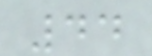44
